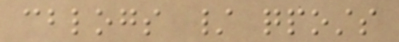cblogs / qposts
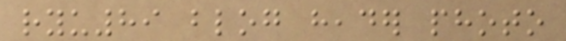ryu89 blog header photo
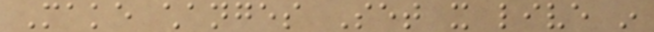Make changes Set it live in
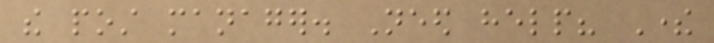the post manager. Need help? There
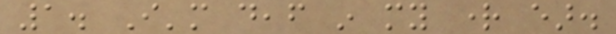1. I'm deaf in my right ear.
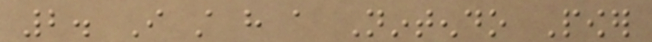2. I still have a Nintendo Power
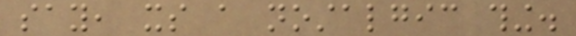say, its a nostalgic thing.
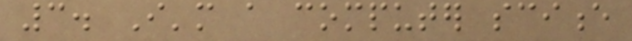3. I'm a computer science
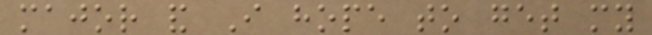major and I hope to get my
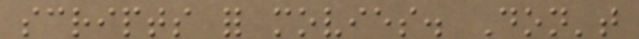scripts for movies. Don't
